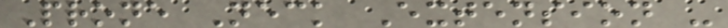Prone Neck Extension -
